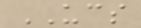UCS
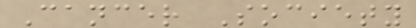Cancer Society
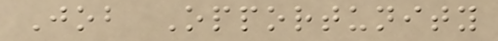Job Opportunity
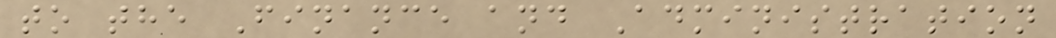to the Finance and Administration
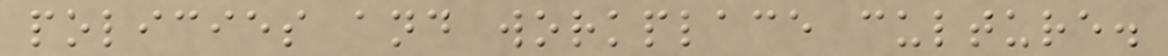policies and workplace culture.
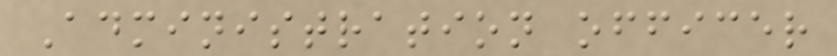Administration officer
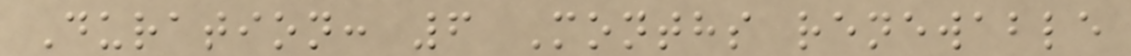Duration: 6 Months renewable
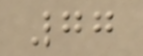77
